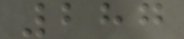287
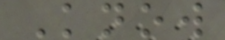Know
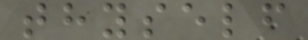thyself
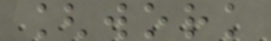[work
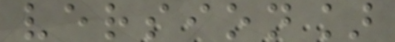version]
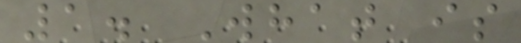1. What is
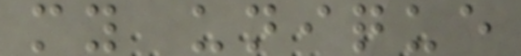my unique
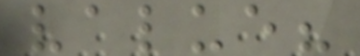value?
